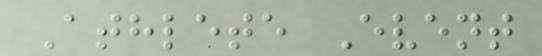Athlete Event
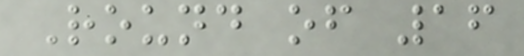Round of 16
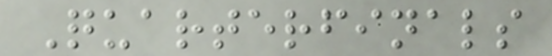Quarterfinals
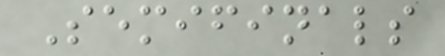Semifinals
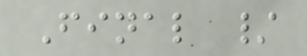Final /
